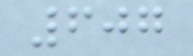607
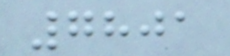7801
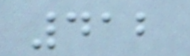412
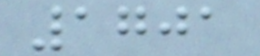1701
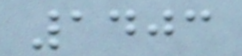1403
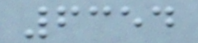6354
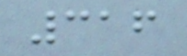316
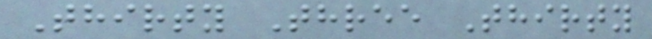Thirty Three Thirty
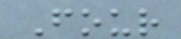Four
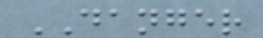DANGER
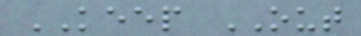KEEP OUT
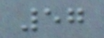57
